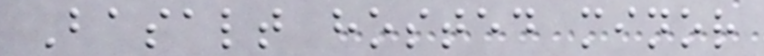Basalt hosted minor
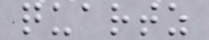quartz
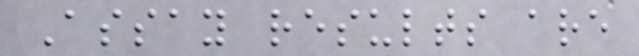Assay results are
